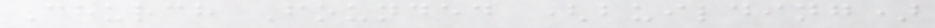Church Founded (building)
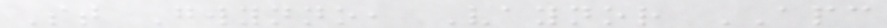St Gwynno, Vaynor APC
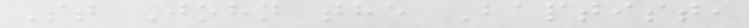St John the Baptist,
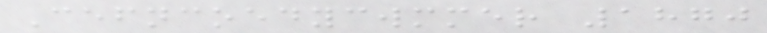Cefncoedycwmmer 1870
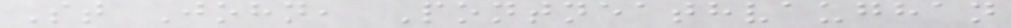St John, Pontneathvaughan
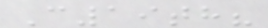C19th?
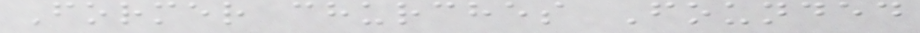Former churches Founded
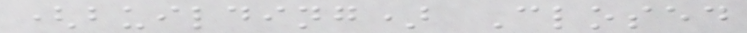(building) Closed
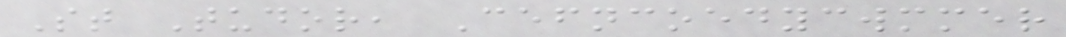St Tudor, Cefncoedycwmmer
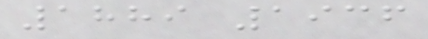1889 1936
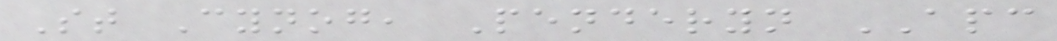St Cynog, Penderyn APC
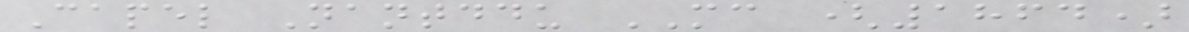Capel Nantddu MC (1864)
